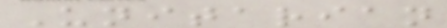Unitarian
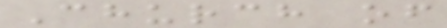Church of
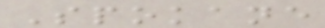Spokane
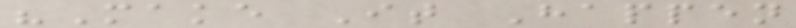"Make It Happen
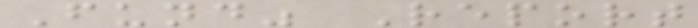Fund" Report
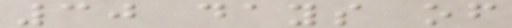30 days of
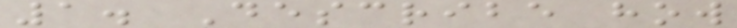1. Describe how
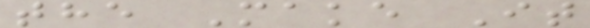the Make It
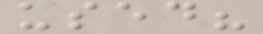used?
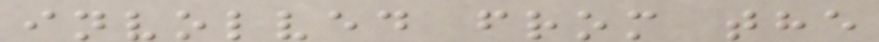involved from the
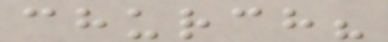church?
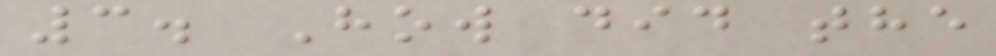3. How did the
